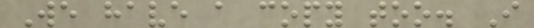We have a copy too. I
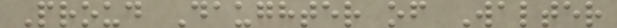Proud Daughter of Walter
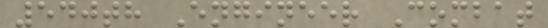540th Engineer Combat
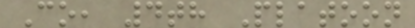Co, 4th Platoon
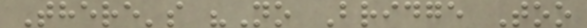There's "No Bridge Too
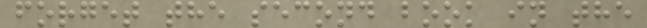forget the second book in the
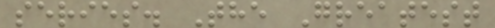series. The Greatest
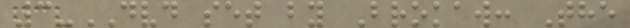3-DVD set by Brokaw: The
